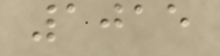1015
